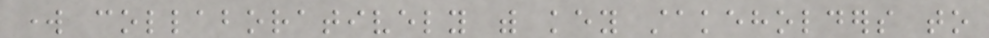work collaboratively with key stakeholders to
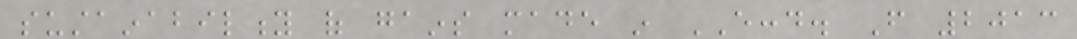sustainability of gains made in ECCD. From 2013
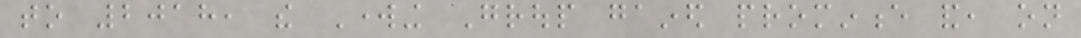to 2018, the Working Group gained prominence and, on
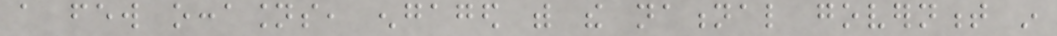a few occasions, engaged with the national government in
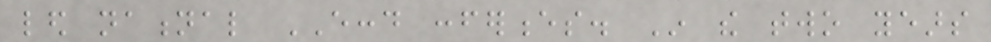led national ECCD conferences. In the two years
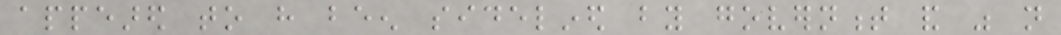appeared to have been sidelined by government and was not
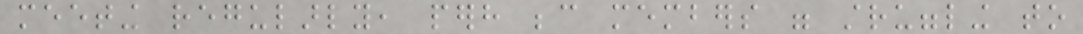meeting regularly, perhaps because members were struggling to
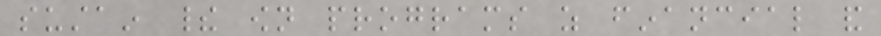sustain their own programs as financial and
